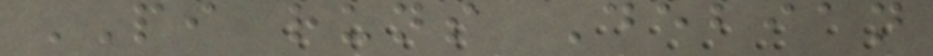PI runs Debian
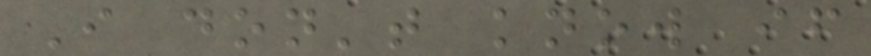I don't know if
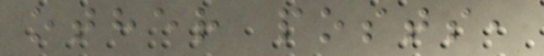other posts,
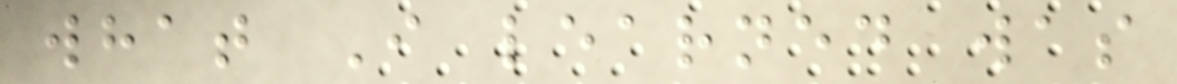what I learned was
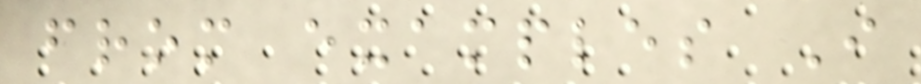from examples I
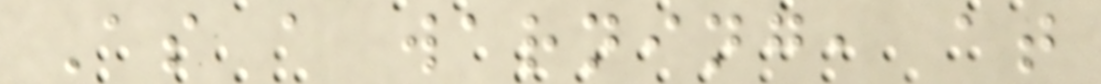As a warning, at
